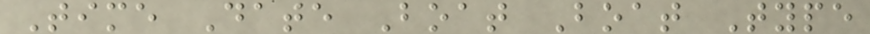Time Date Boat Boat Type
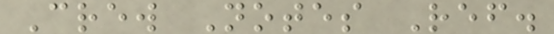Crew Notes Ref.
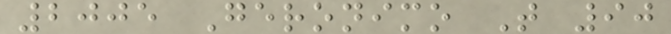2005 Geronimo T 90
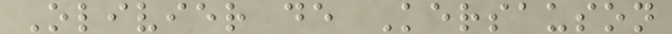Olivier de Kersauson
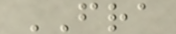FRA
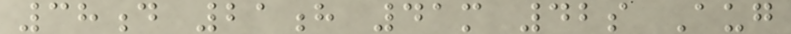38d 21h 41m 42s Aug
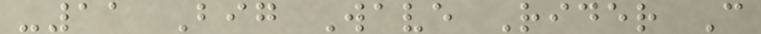-11 Big Wave Rider C
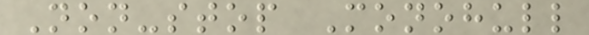Non-stop Monohull
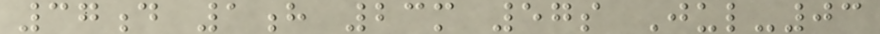37d 1h 23m 57s Jul-03
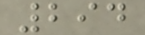294
